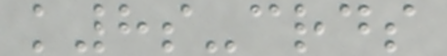k8s-crds
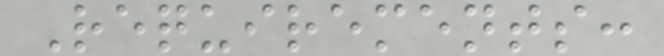Requirements:
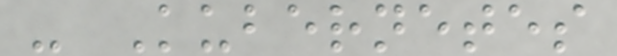- Kubernetes
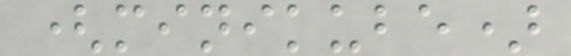(minikube)
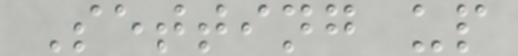Setting up
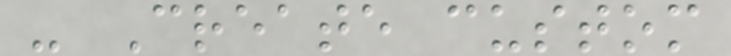- Create custom
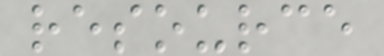resource
